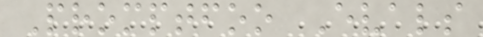Promptfoo Evals
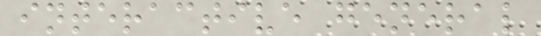interactive general
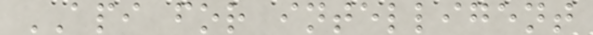API for intelligent
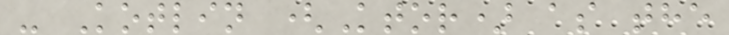- Kotlin (Ktor) as the
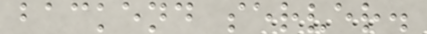backend server.
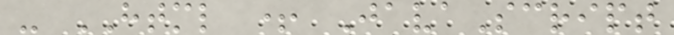- HTML + JavaScript
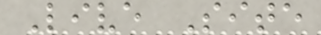Live Site
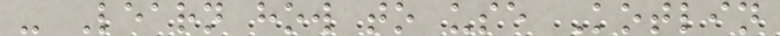- Learn how to use Kotlin
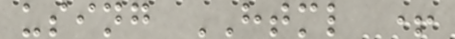using HTML +
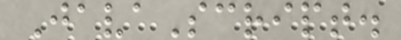JavaScript.
